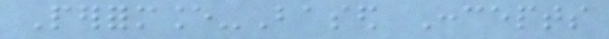Performance-Based Concepts
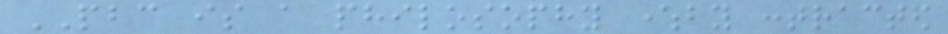PBC is a philosophy whereby contracted
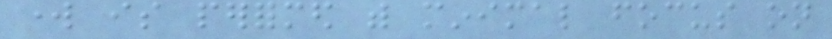work is performed with minimal focus on
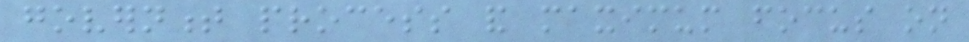government process and maximum focus on
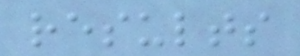results
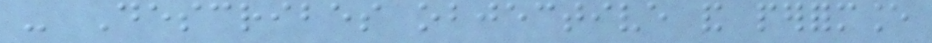- Describes objective and performance
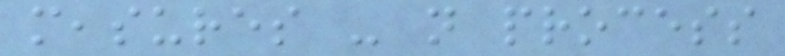measures - not process
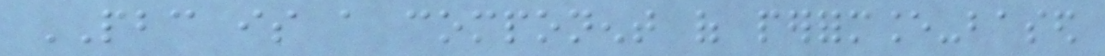PBC is a component of performance-based
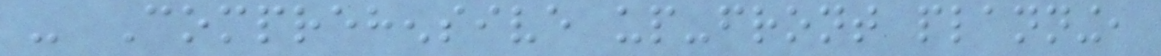- Comprehensive up-front planning,
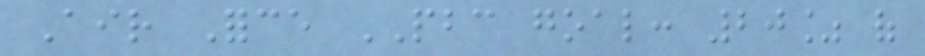Air Force PBC goal: 20% of
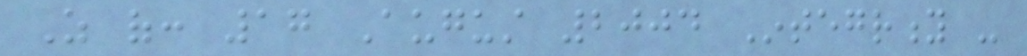As of: 17 August 2004 Integrity -
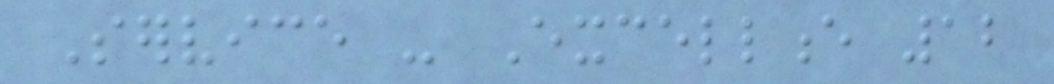Service - Excellence 12
